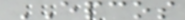EPCOS
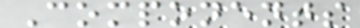Components
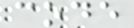code
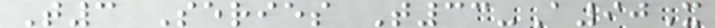T3 Series T33-A90X
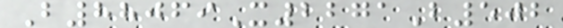B88069X2271B502
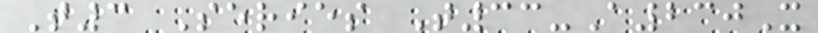T3 Series T33-A230X
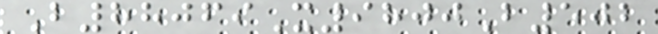B88069X9800B502
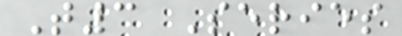T3 Series
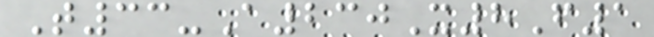T33-A230X8F1
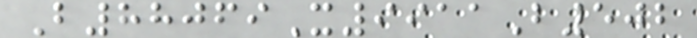B88069X9911B502
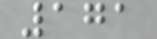171
